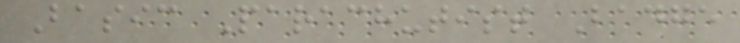Basic Parachutist Badge
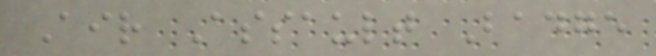Air Assault Badge
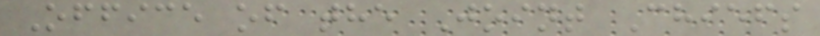Office of the Joint Chiefs
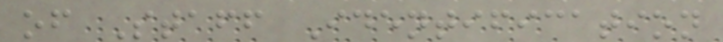of Staff Identification
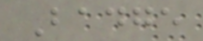Badge
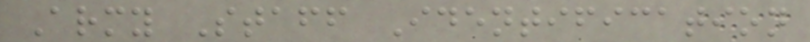Army Staff Identification
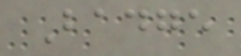Badge
